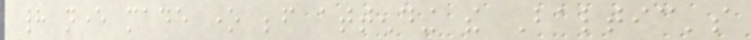had never made one before attending the Baltic's
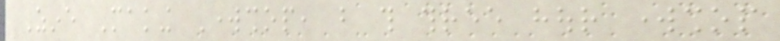Zine Making Workshop, but this three hour workshop
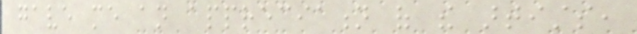gave me an appreciation of the artists,
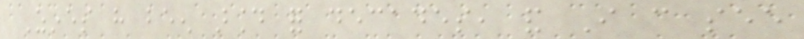Zines have been around for decades, and I can see
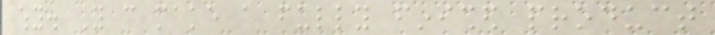why. You can make a fully finished product
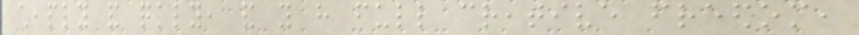cheaply and quickly, and you have full creative freedom,
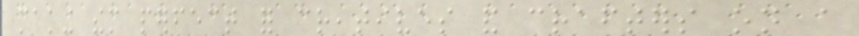making them perfect for creatives and crafters on a
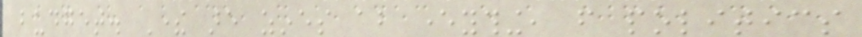budget. There are zines about everything, from politics
